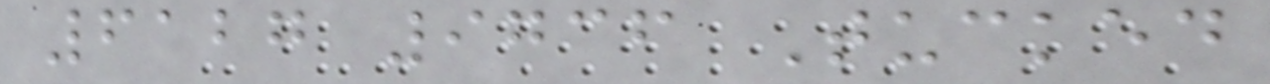6127 9736 Tucked
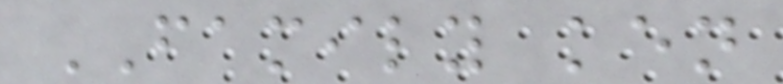FAMILY ken
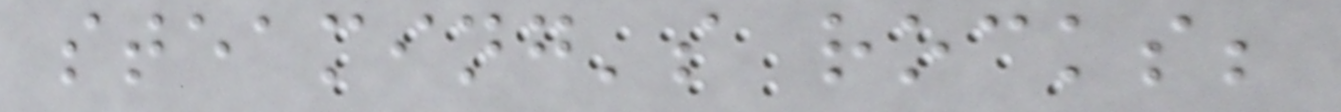steaming's rocks;
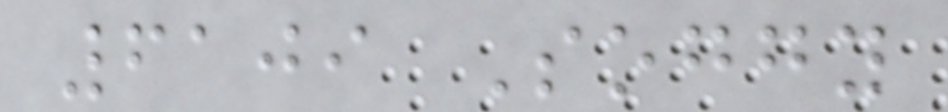6109 Soggy
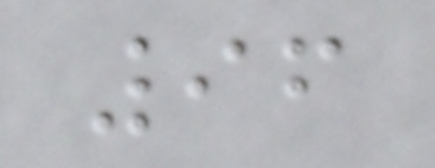96
